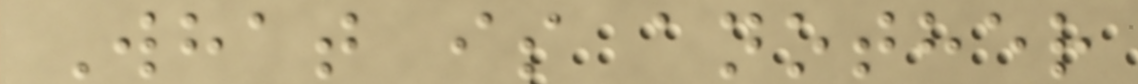What is another
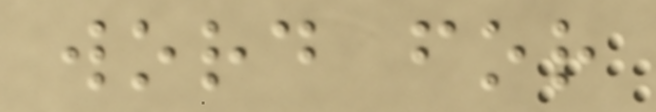word for
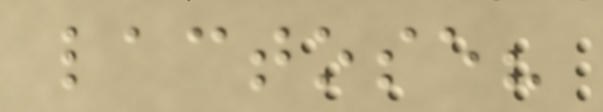lactose?
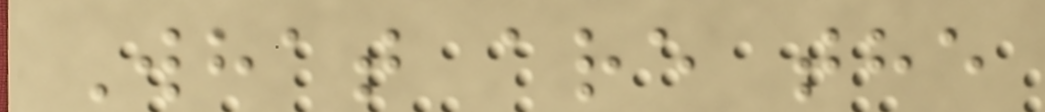What are the
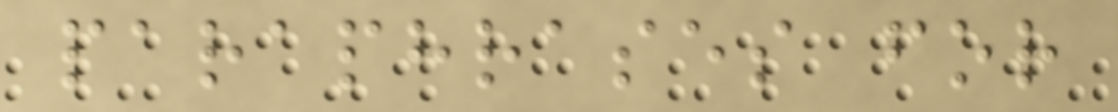paraphrases for
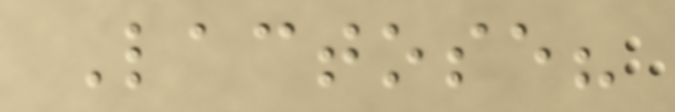Lactose?
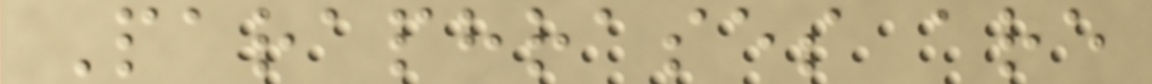Paraphrases are
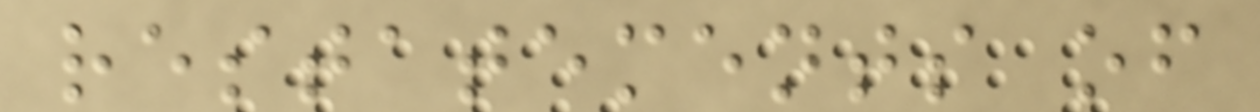restatements of
